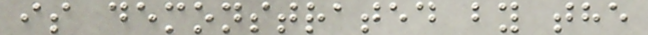is demonstrated by the
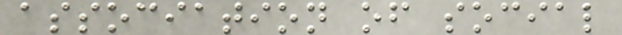association of social
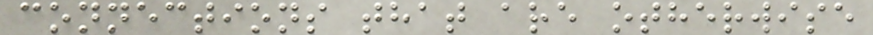connections that are otherwise
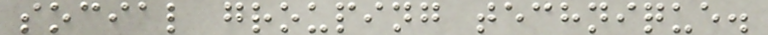social grouping technique.
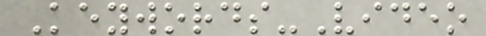Keywords-Video
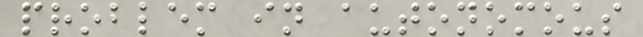problem in autonomous
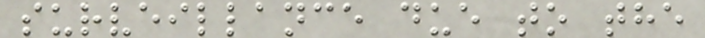surveillance due to the
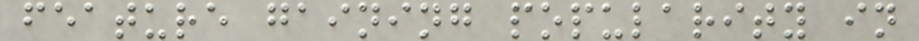feature gaining popularity in
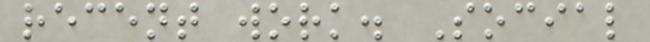recent work. Social
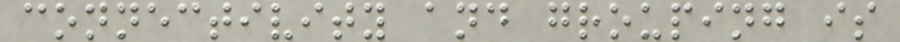connectivity and grouping is
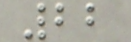22
